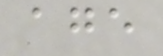age
